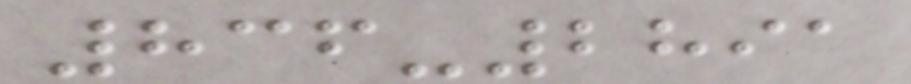836-2891
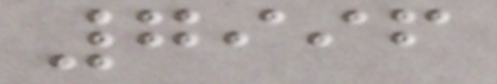7996
